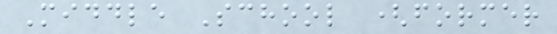Middle School (former
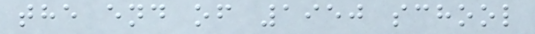the end of 1950 school
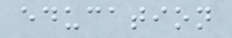education
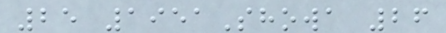25 1951Showa 26
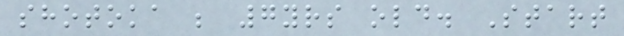shotoka ; 7yrs old. Start
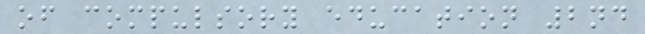of compulsory education 2nd
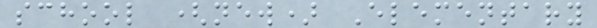school (new) Elementary
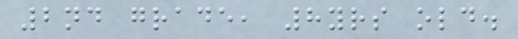2nd grade, 8yrs old.
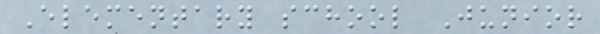Elementary school Junior
